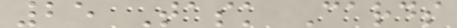25 Task Cards
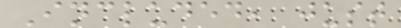Included, just
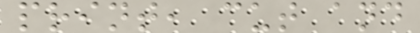print, cut and
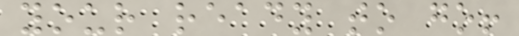your ready to go!
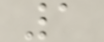1
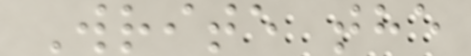Write the
